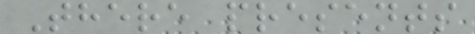There presents
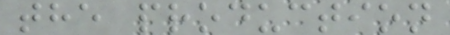the production
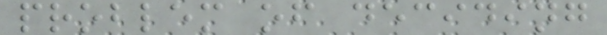problem of deciding
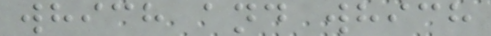which and which
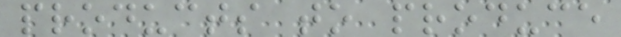products to produce
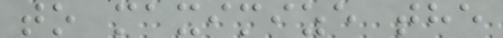to maximize the
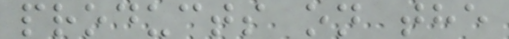products on the
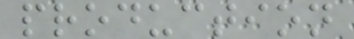production
